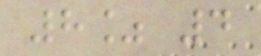8% 4
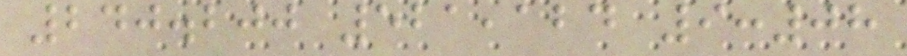240.200 521,124 9:08
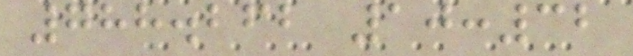788.262 10:32
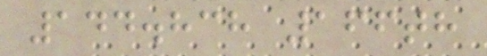144.838 166th
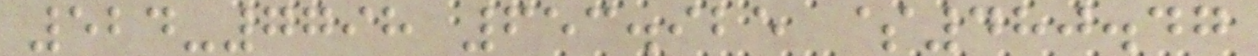524-7798 653.925 $480.47
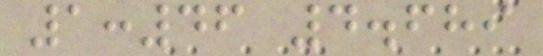1:46 4.689
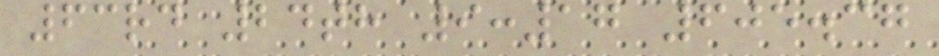63rd 24th 9:17 605.37
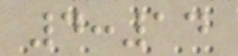4:14
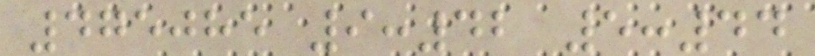475085 9:42 5:44
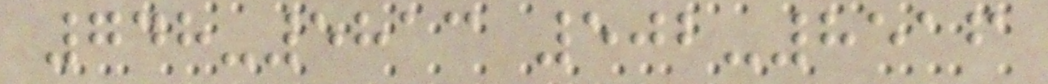748-5813 502-8516
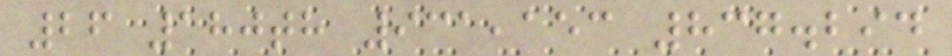26 180th 931,153 837.294
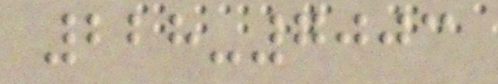228-7003
